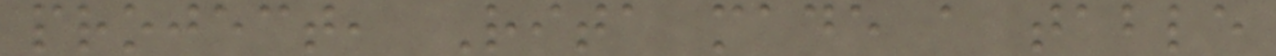project, Rita made a table
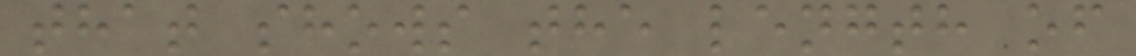that shows the length of
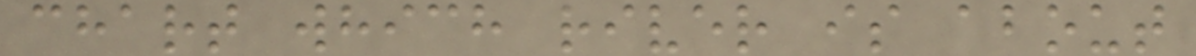chart which river is about
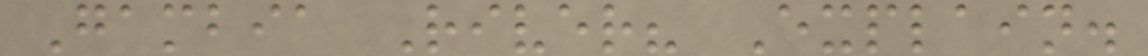Gambia River? Explain.
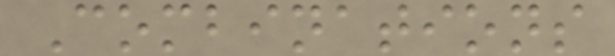Combinations
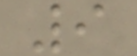9
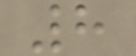8
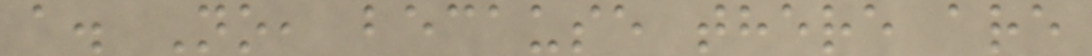a. No, because there are
